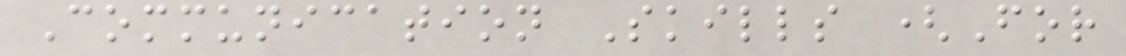Communication Skills (For
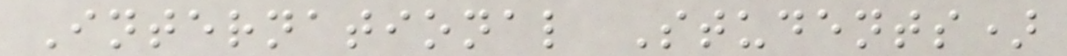International Students)
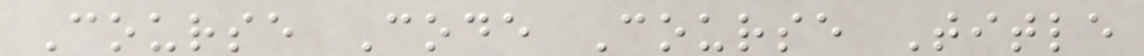Course Code Course Title
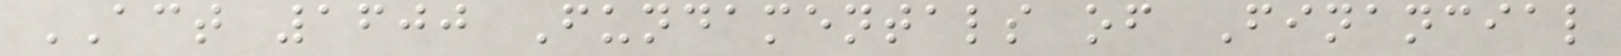ACT 1600 Fundamentals of Financial
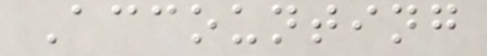Accounting
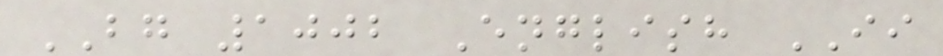BG 1002 English II
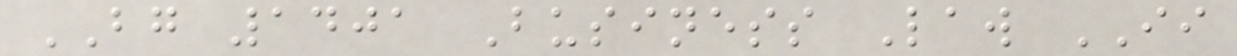BG 1401 Business Law II
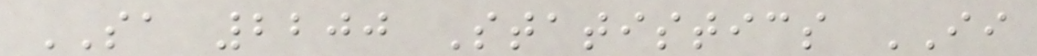SA 2200 Statistics II
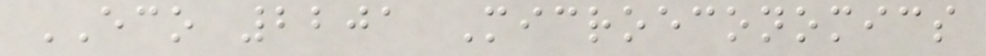ECO 2201 Microeconomics
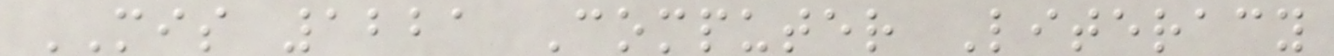MIS 1221 Computer Literacy
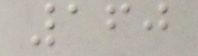160
